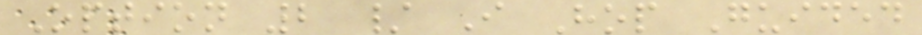Option 2 / I Hop Guided
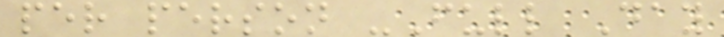per person -Full Day
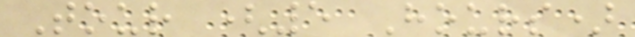Tour (5 Hours)
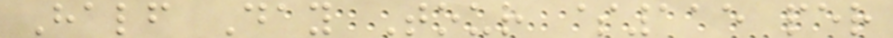Half Day Tour $115 per
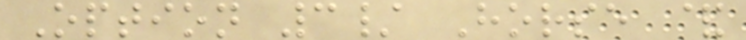Option 3/ Horse &
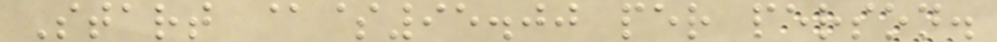Start @$95.00 per person.
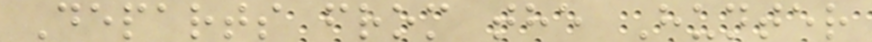Departs from the Hunter
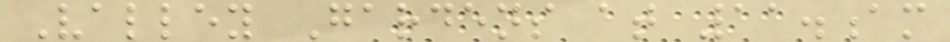Valley Gardens at 11.am
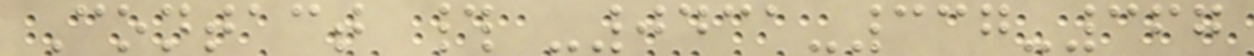Contact # -0431-337-367
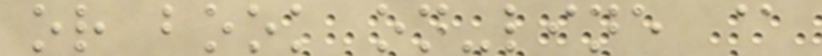or book on-line @
